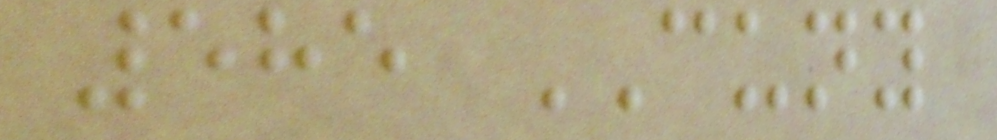585 CUNY
